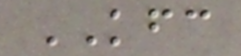KFC
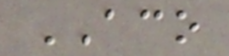ACO
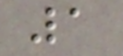1
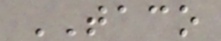TACO
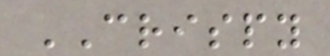CRISPY
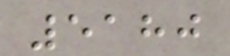5180
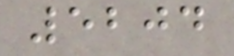5204
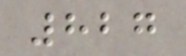827
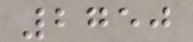2750
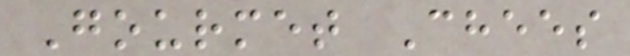Gourmet Chees
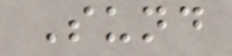Sund
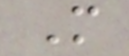M
